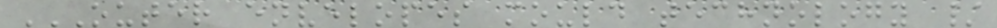OUTER ENVELOPES MOULD TECHNOLOGY /
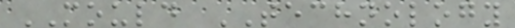MOULD TECHNOLOGY
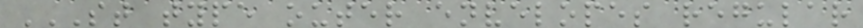ST TYPE OUTER ENVELOPES REGULAR
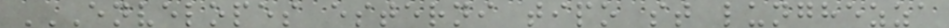ENVELOPES ESTERNI TIPO ST LUNGHEZZA
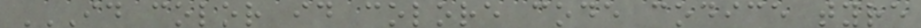ID COLOR ID COLORE CODE CODICE TYRE
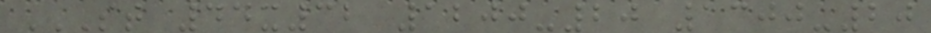ST 44X32 1200-20 1300-20
